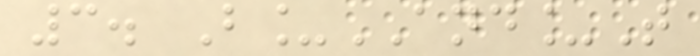3. B_AND_T
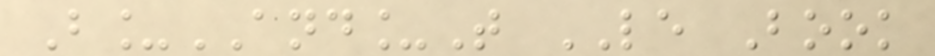B_AND_T LE Book
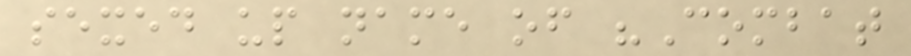sexed up name of "Combat
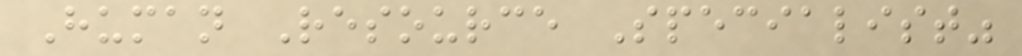Human Resource Specialist"
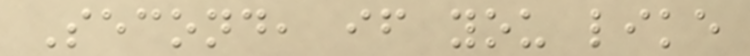Second, if you like
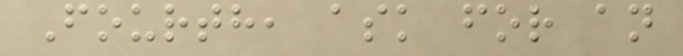Fourth, ask for an
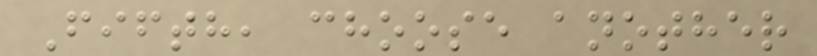Fifth, choose another
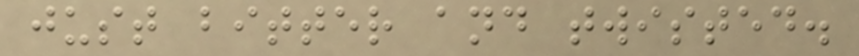just bitter and twisted.
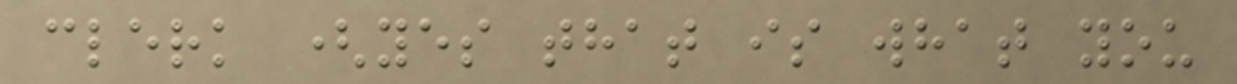clerk (yes that is what you
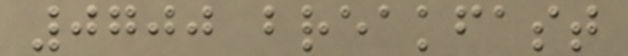0700 breakfast
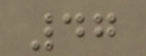47
